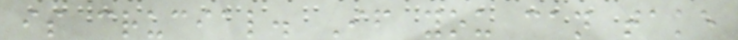is crucial. If you can take
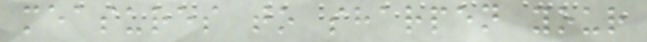measures to sharpen your
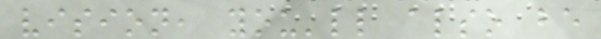vision, you'll also be
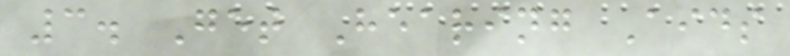3. Get Hearing Aids
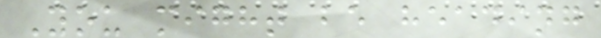You might be heading
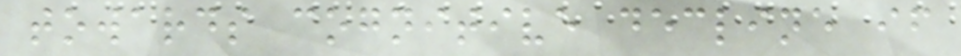towards cognitive decline if
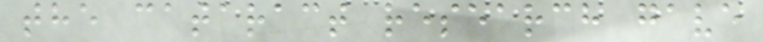the cataract research gave
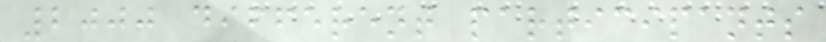2000 different participants
